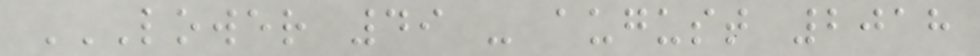LOWER 49 - AUGUST 2018
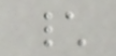\
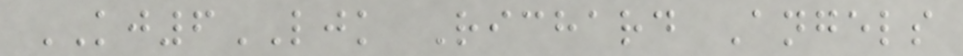KJ6LJK Richard Angels
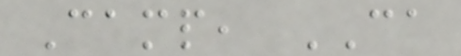Camp, CA
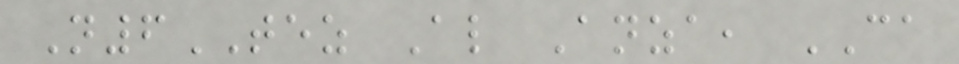N6TEZ Al Anza, CA
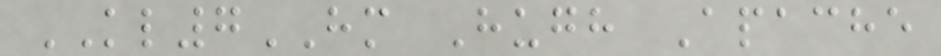KL7HM Hugh Apache
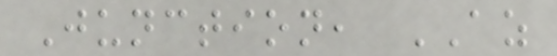Junction, AZ
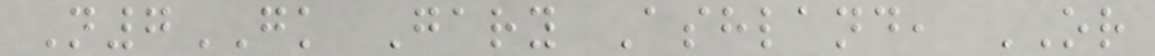N7GK Gary Ashland, OR
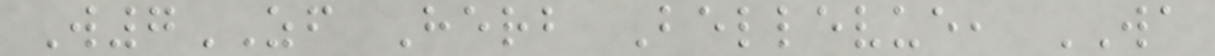W7ZF Herb Bellevue, WA
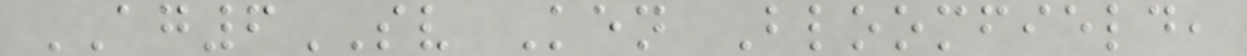AG6SV Ken Bloomfield,
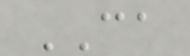CA
